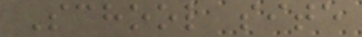School site
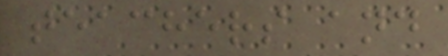teachers and
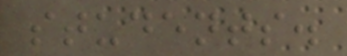students.
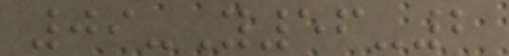09-Y56-2
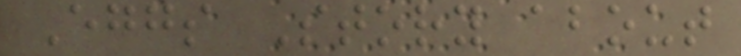Eggs Story about
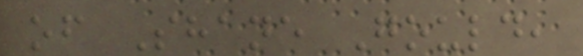of Shane Gould,
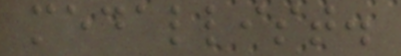medallist.
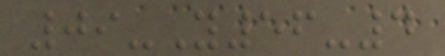09-Y56-4
